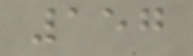157
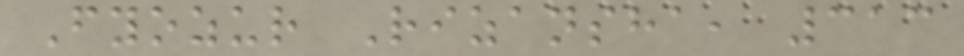Fyozur Rizansha, 313
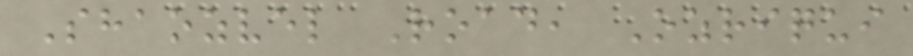Shaozvel Road, Ozriqui
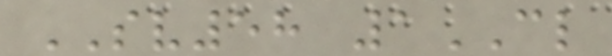SV58 1CL
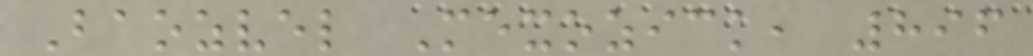Baozvel Mexozick, 896
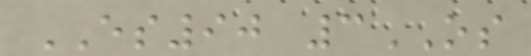ES90 3OS
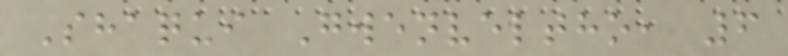Shaqui Gwenveltho, 6
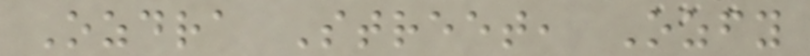Ozdra Street, Ozfy
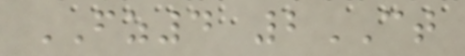FZ4 2CT
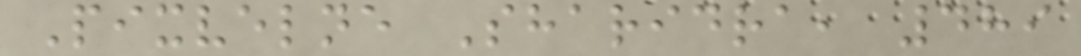Pixvelne Sharidra, 489
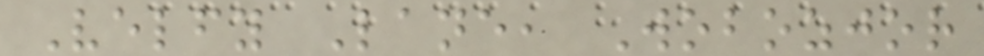Velfy Lane, Wobozjor
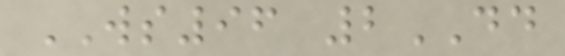WS96 2DD
